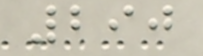290
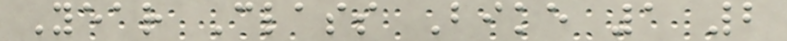Year Class Bike 1 2
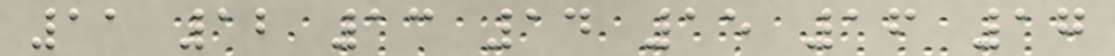11 12 13 14 15 16 17
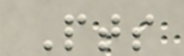Pts
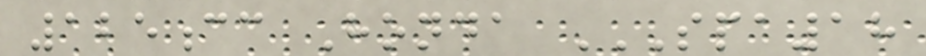125cc Honda SPA18
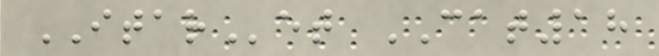ITARet CAT18
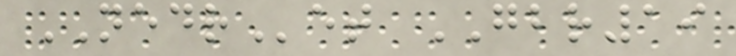NEDRet GBR19
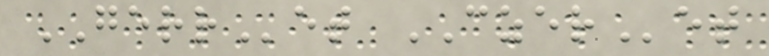GERRet CZERet
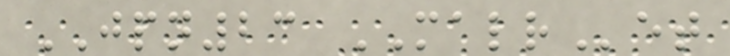JPN23 MALRet
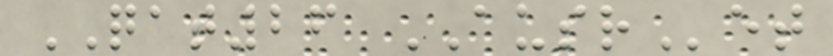QAT26 AUSRet
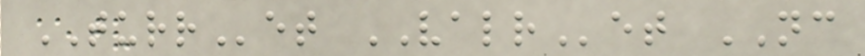TURRet VALRet NC
